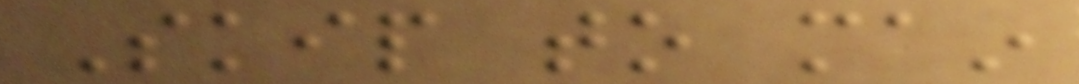Skip to main
